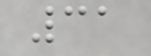31
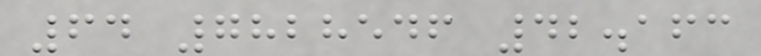64 7828546 42.163
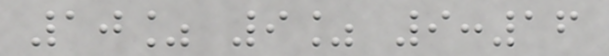10% 9% 9:16
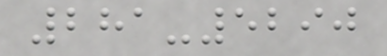281-5290
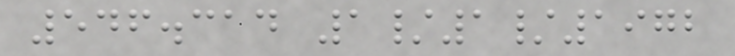546.314 1/1/1972
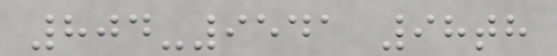804-9541 98th
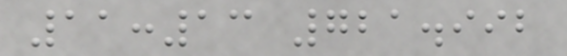11:13 721.992
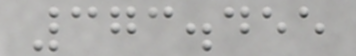373.455
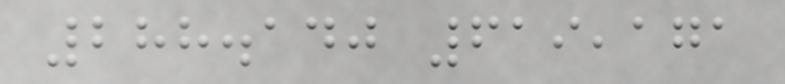288.140 619,171
